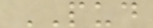PUD
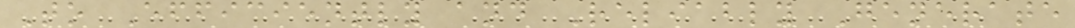To Efficiently and Reliably Generate
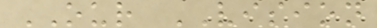OUR VISION
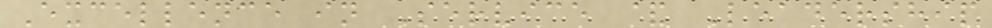Excellence in Service & Leadership
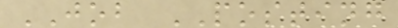JOB POSTING
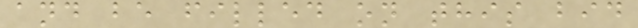and be filled on this bid
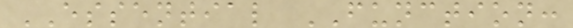ESSENTIAL FUNCTION:
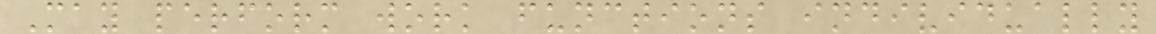May perform work functions individually
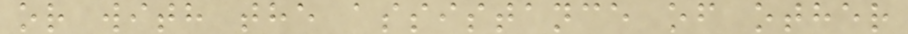or with the assistance of other
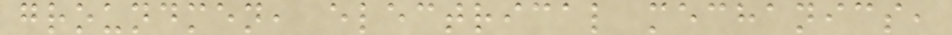groundmen, electrical mechanics,
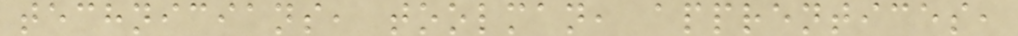technicians, toolman, apprentices,
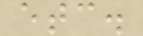etc.
